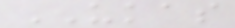UKAS
